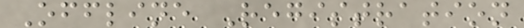Offline Registration
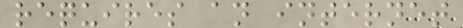requires an internet
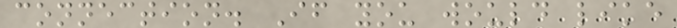connection. If you would like
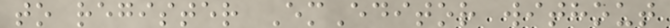to register EmEditor without
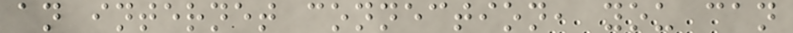an internet connection, you can
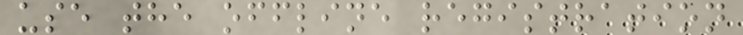use the offline registration
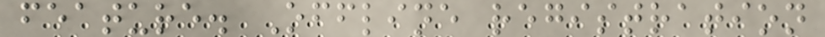feature. Offline registration
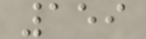159
